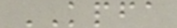KPFA
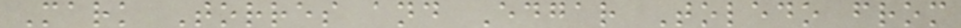Mark Torres and Edgar Toledo from
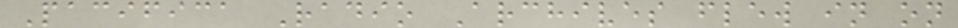Pacifica Radio Archives flew in on
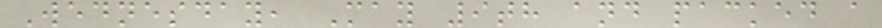Wednesday, May 9th and packed a
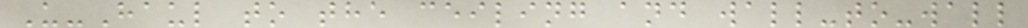U-Haul to the ceiling and wall-to-wall
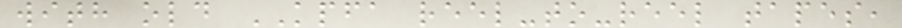with old KPFA reel-to-reel tapes,
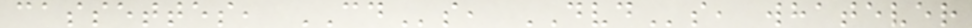cassettes, CDs, DVDs, whatever
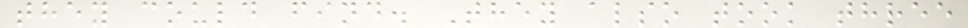they could find. They also took three
